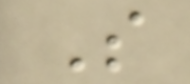S
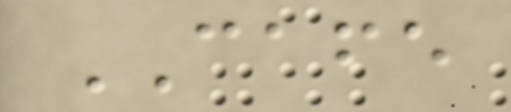CAFE
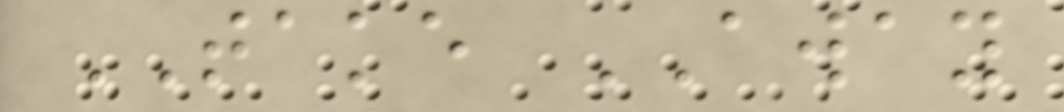TAKE AWAY
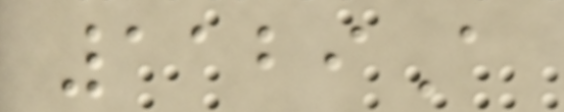1129A
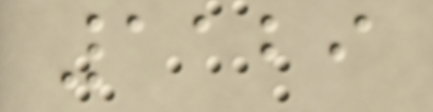1129
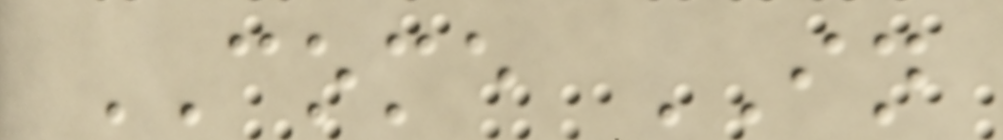COME IN
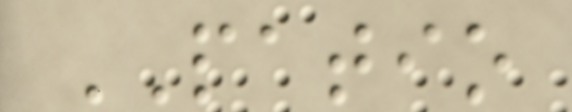PATIO
